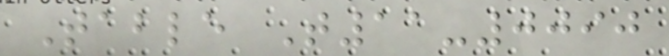Table T11-0090
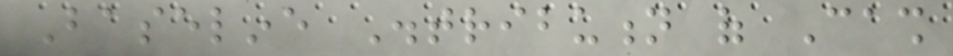Baseline Distribution of Cash
